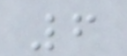6
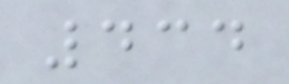434
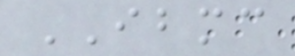IBMC
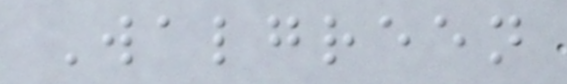Walgreen
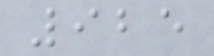925
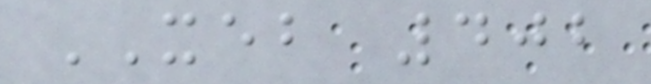XEB 402
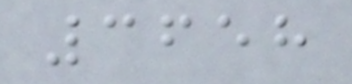3658
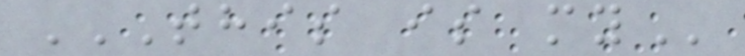THIS IS MY
